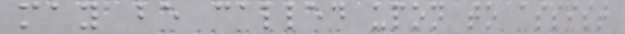may be called upon to assist
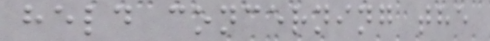held concerning the
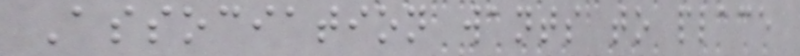Association wants to place
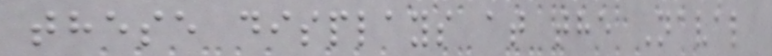these displays at the Naval
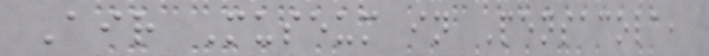Air Museum in Pensacola,
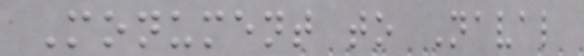Monument to Naval
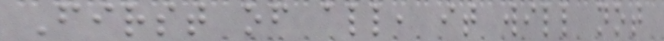First of all, it will not
